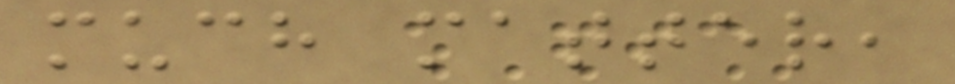much matter,
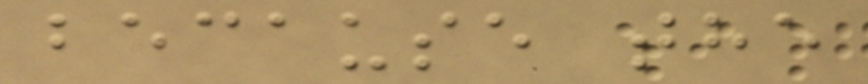because the
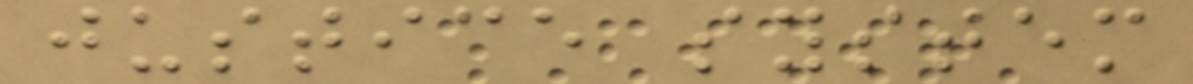justice system
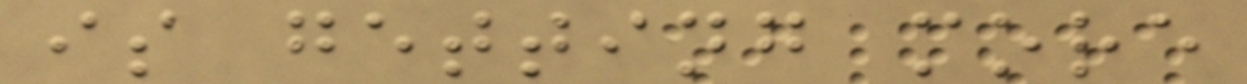is getting more
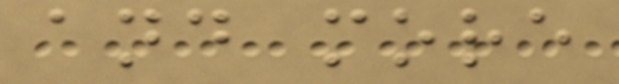and more
